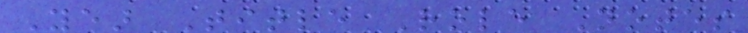Year Title Role Notes
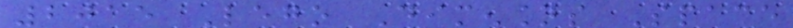2015 Lego Dimensions Space
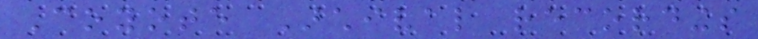Coyote Archival recordings
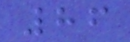86
